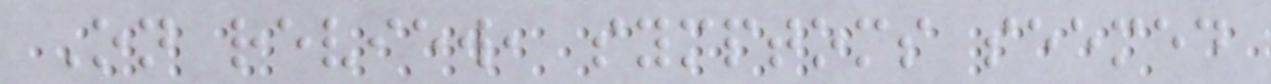On review, symptoms seemed
